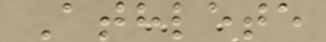Athlete
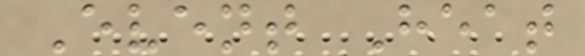Event Heat
